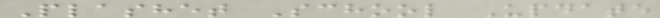Plashet School Update
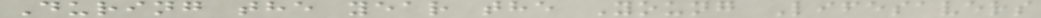During the year the Young Lifesavers
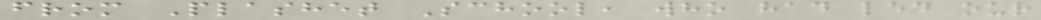from Plashet School, who had led our
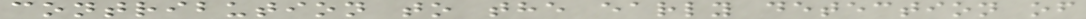contribution to the early detection of
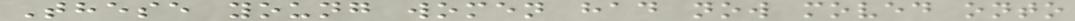These young women had now moved onto
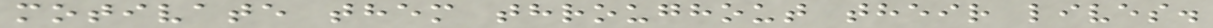motivate them throughout their lives.
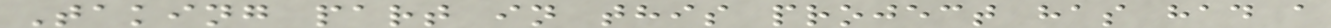Taking part in this project has had a
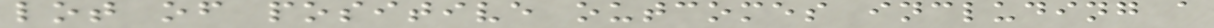lot of positive outcomes including a
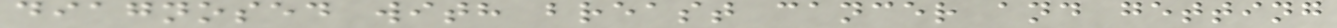diagnosed with breast cancer and getting
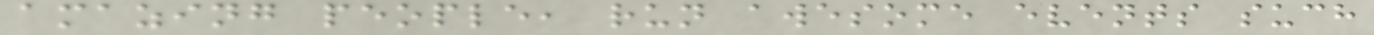amazing people, run awesome events such
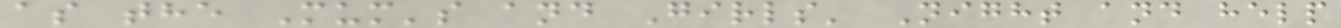as the Mum's and Girls' Night and help
